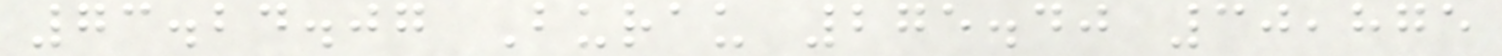73.24.07 Burau 275.40 30,875
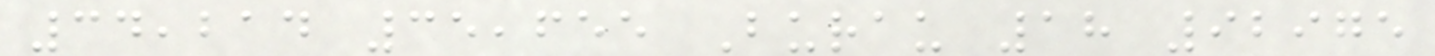34,214 35,655 Burau 18 92975
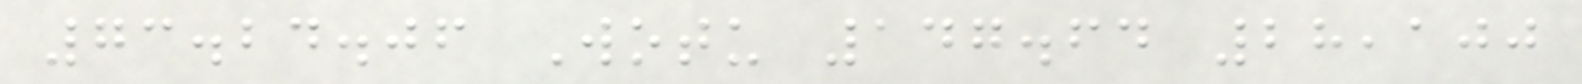73.24.06 Wotu 147.64 28,100
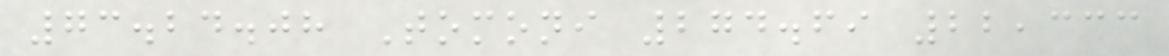73.24.08 Tomoni 274.69 22,333
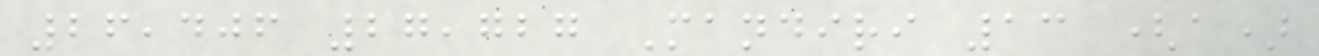26,406 27,727 Mandiri 13 (a)
